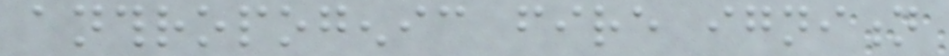anthropogenic fire ignition
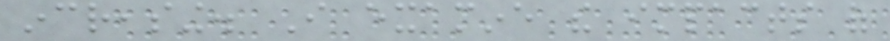increasing. I examine the impacts of
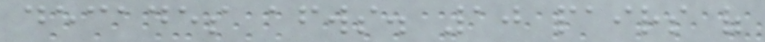decades afterwards. 10 pairs of
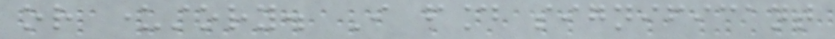or understory. I found significant
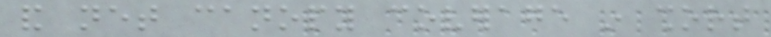and net canopy coverage in short
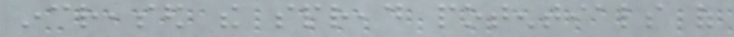increased the spread potentials of
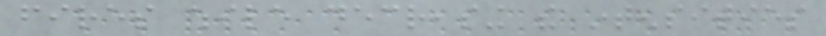fires while decreasing the intensities
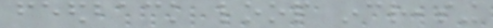feedback loop increasing
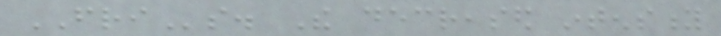FRIs. The decreased intensity
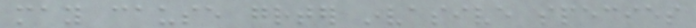may cause greater invasive species
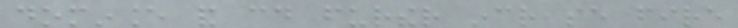dominance and could further increase fire
